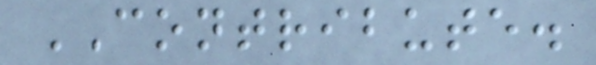CONTRIBUTE.
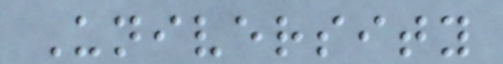University
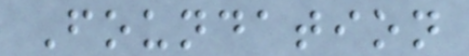Foundation
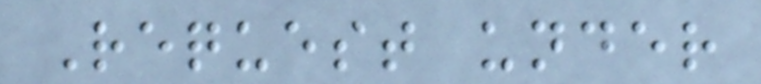Request under
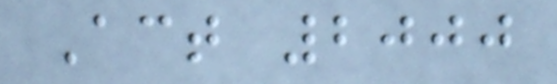Act 2000
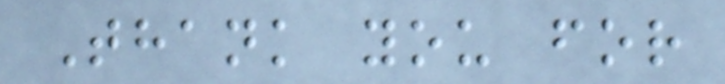Thank you for
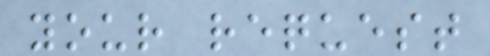your request
